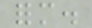form.
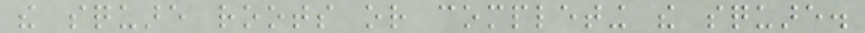the square roots or completing the square.
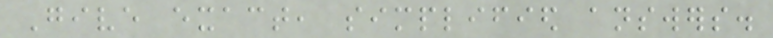Give exact, simplified answers.
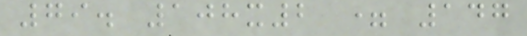79. 108x2 = 147
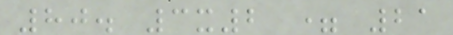80. 3x2 = 21
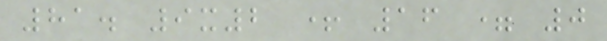81. 9x2 + 16 = 0
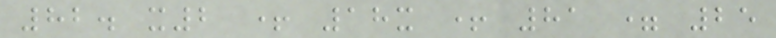82. x2 + 18x + 81 = 25
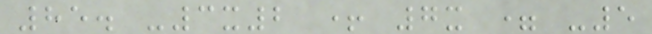85. -3x2 + 7x = -5
